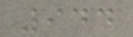944
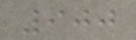900
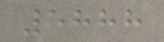5888
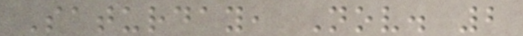Saturday, Nov. 2
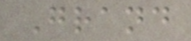Grand
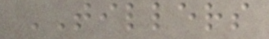TILLERS
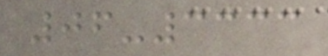06-3333
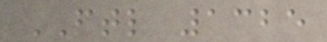FTL 1325
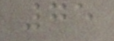75
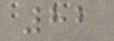82
